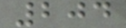204
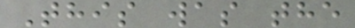This was the
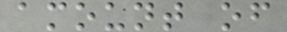amount of
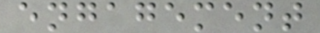engagement
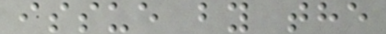issue by the
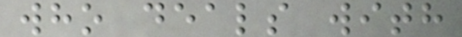who deals with
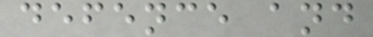defence and
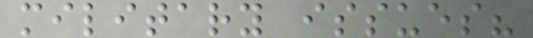military issues?
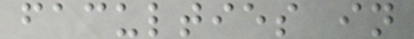faculties in
